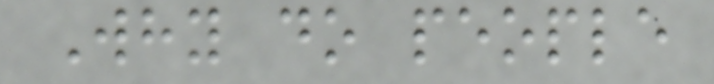Why do people
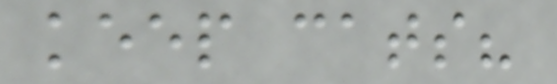keep cats?
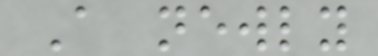A newly
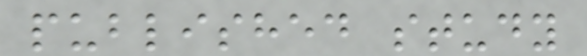published study
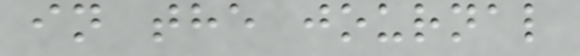in the journal
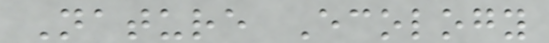Nature Ecology
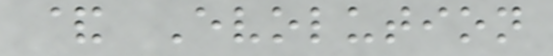& Evolution
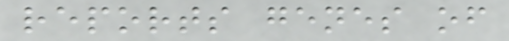reports genes of
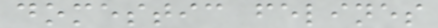domestic felines
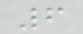6
